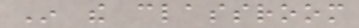In the classroom
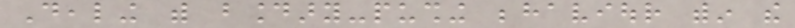Dealing with boundary-pushing behaviour within the
